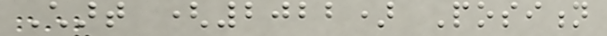Chart (2022) Position
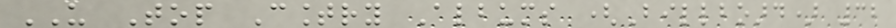US Top Country Albums (Billboard) 32
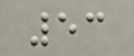53
